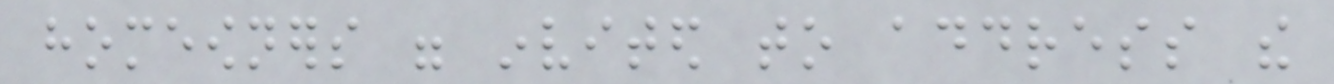homeowners were invited to address the
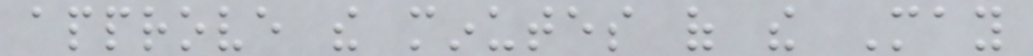approve the minutes of the May
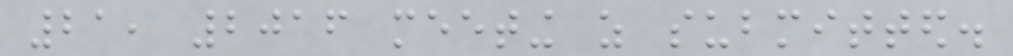21, 2016 meeting as submitted.
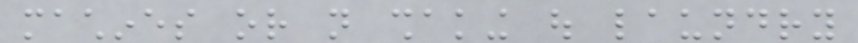machines or not shaking out laundry
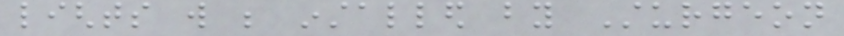lights will be installed by Sturgeon
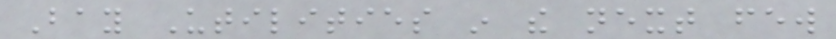Bay Utilities in the next few
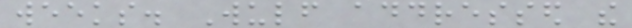weeks. Wulf addressed the
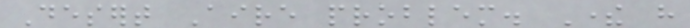Desert Aire problem. There have
